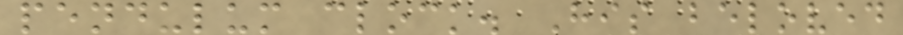pendulum clock. His beloved
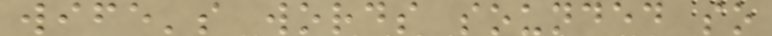wife's words sounded so
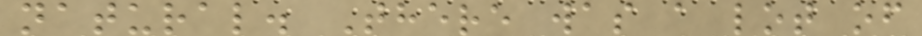natural. There was a lot of
